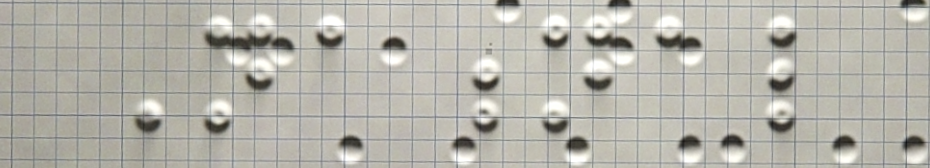National
